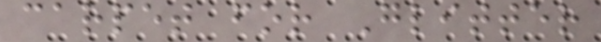carpet for Glitter
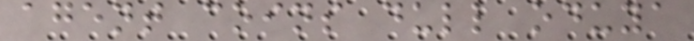agent coins dull oduya
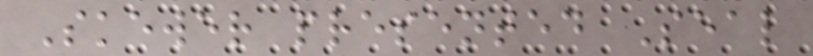Skewer presented Seal
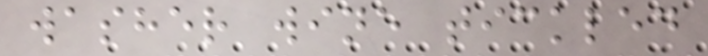washer wine tickled
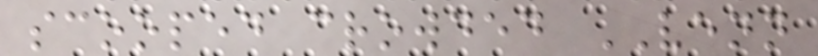scooped crowded VENN
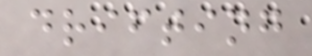drifting
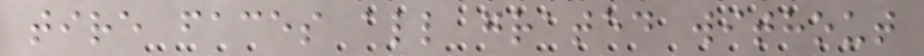tire faces all grated without
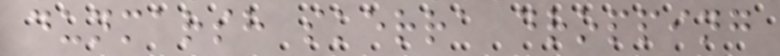dunmarsh skerra dropping
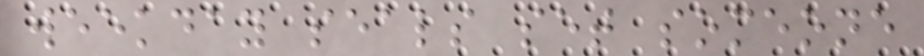weekday seals set someone
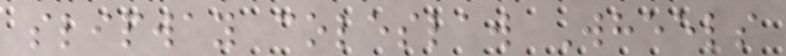slipway coleslaw Wheels
